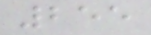255
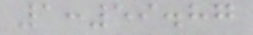1:59.87
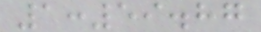1:59.87
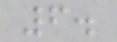6.
